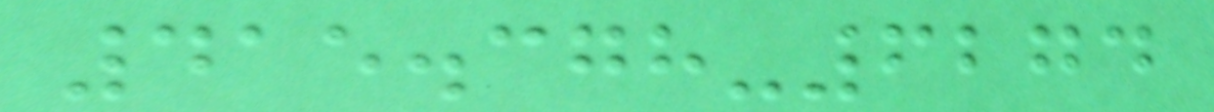415.378-6274
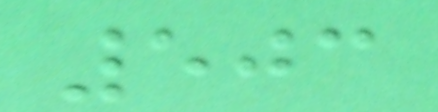503
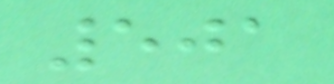501
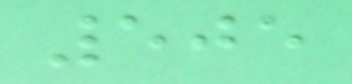505
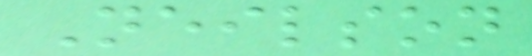Neilson
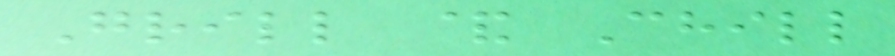Grill & Chill
